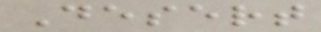Desert
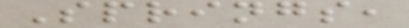Springs,
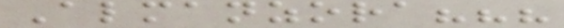Almanzora???
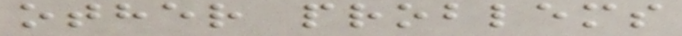other problems
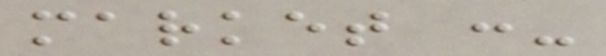market :-
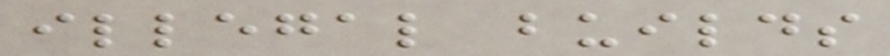illegal builds
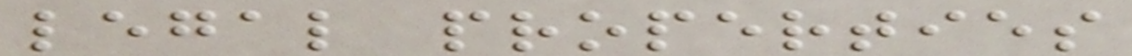legal properties
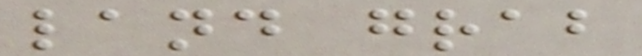land grab
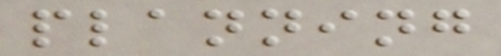planning
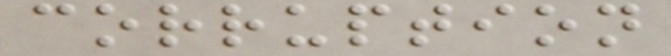corruption
